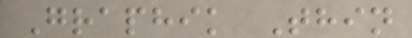Graphik Thin
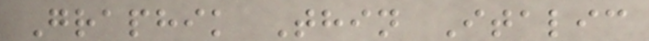Graphik Thin Italic
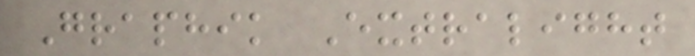Graphik Extralight
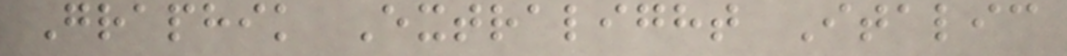Graphik Extralight Italic
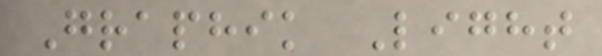Graphik Light
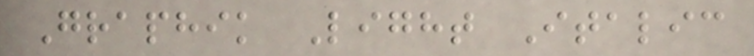Graphik Light Italic
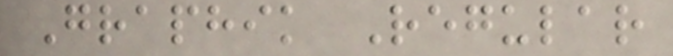Graphik Regular
